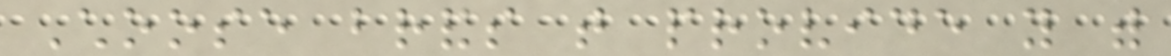Choose brands that provide you with
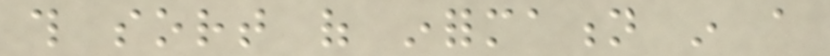this sort of information in a
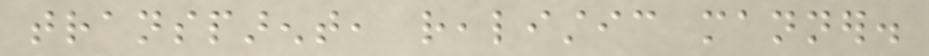transparent, realistic manner.
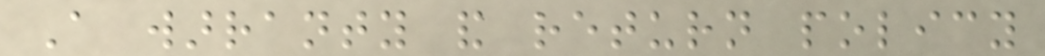A warranty and return policy
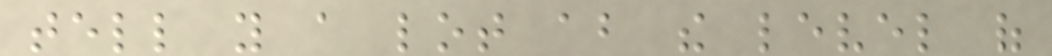tell you a lot about the level of
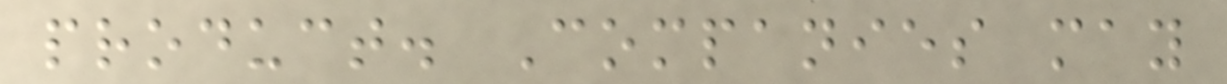product. Companies may
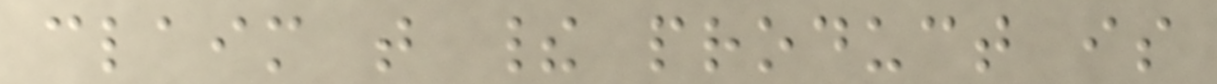claim that their product is
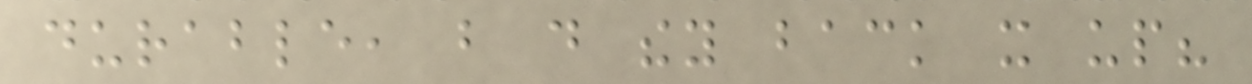durable, but do they back it up?
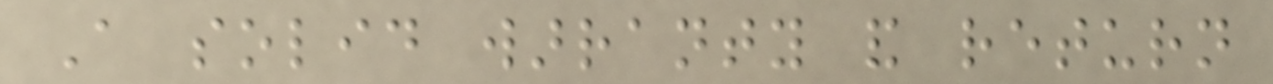A solid warranty and return
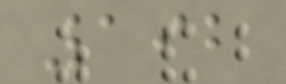192
